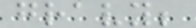gravy;
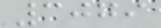3079
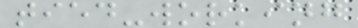tied-working
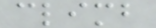climb
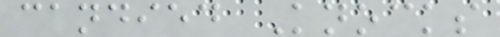candied Knocks
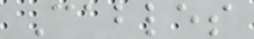Cables
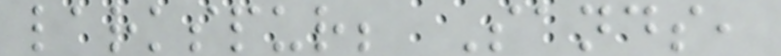larkspur; Sands,
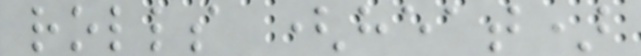rolls (heat)
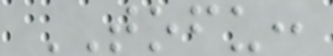TOFU:
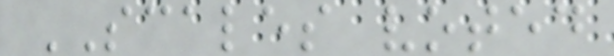SCALES voted
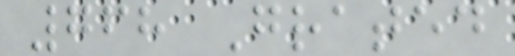768 Grated
